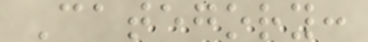Category:
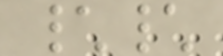\\
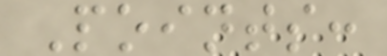Points:
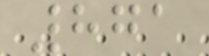871
